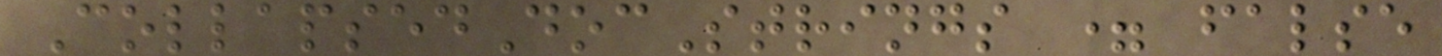CollapsedDocStrings = false
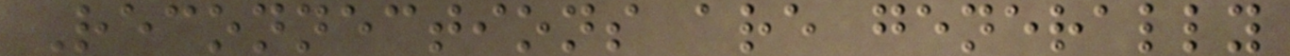Reconnections are generally
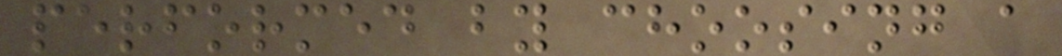performed by choosing a
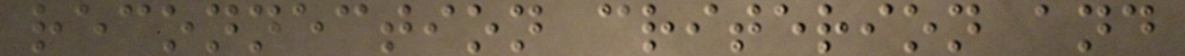reconnection criterion and
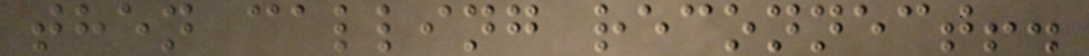then calling reconnect!.
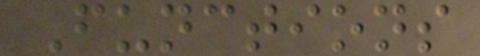Functions
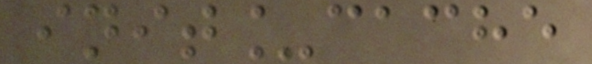init_cache
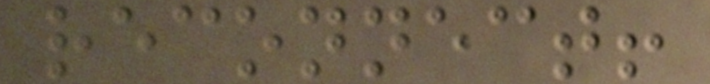reconnect!
